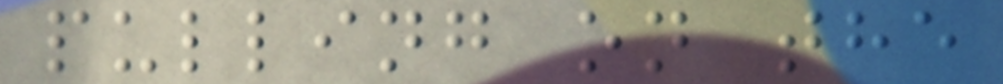pulling on the
